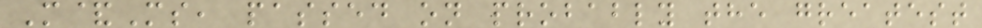M&Ms, passed on probably the greatest
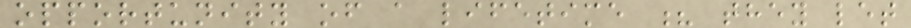opportunity of a lifetime ? they let
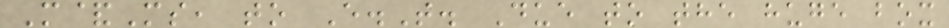M&Ms, to E.T. Due to the huge box
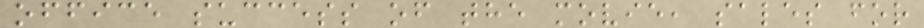office success of the movie, sales for
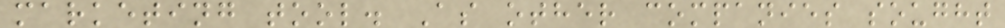marketing tool. As other companies sought
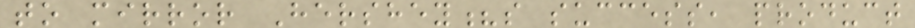to mirror Hershey?s success, product
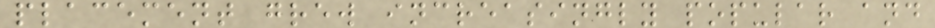placement grew increasingly popular and
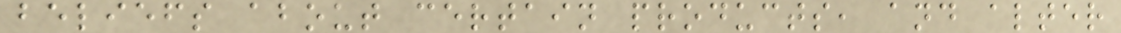beliefs about certain products, and alter
